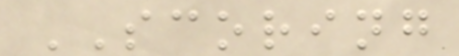SCORING
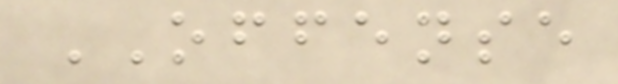OFFENSE
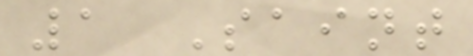1 Saint
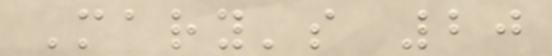Mary's 20
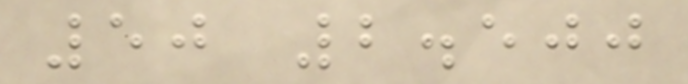50 2.500
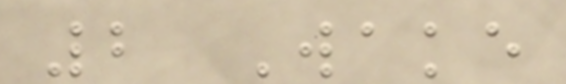2 Wake
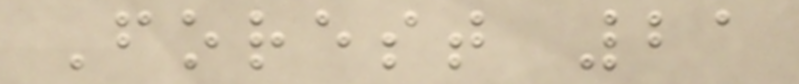Forest 21
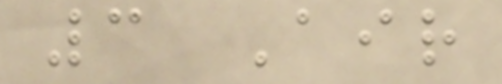3 Air
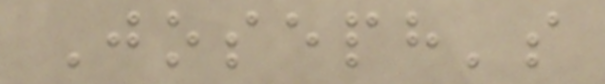Joseph's
